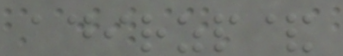adirzp&
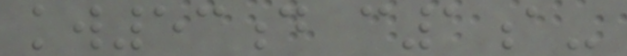kw53d c1a-
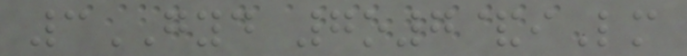3GYD 7o7&iLm
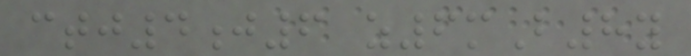ctj4j6 z6mB8y
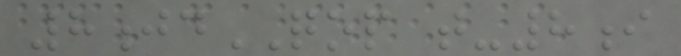8jdQOP t-8i
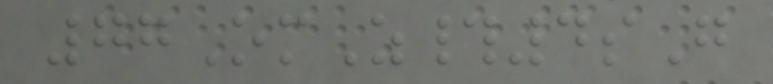77OmZ#4sG
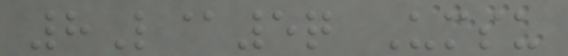8L@5q Umsu
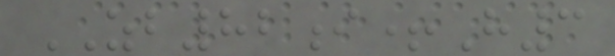ZB82i+H3
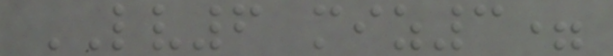LV6 miz3=
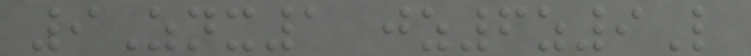9Znx1 jz6z9L
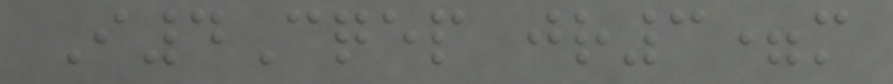I4Cqep jr3=m
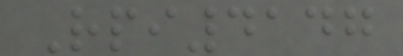Rpi4147
